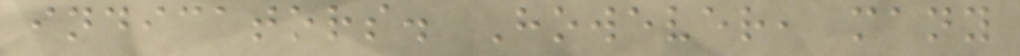indicators. However, many
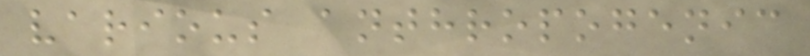various anthropogenic
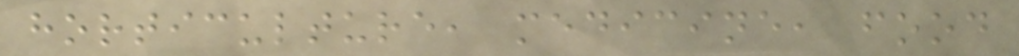horticulture, medicine, food
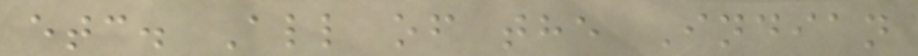etc. All of the Indian
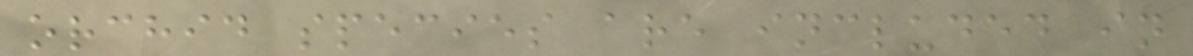orchid species are included in
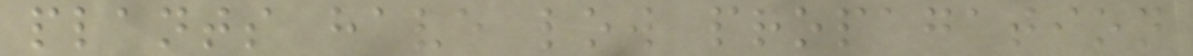plants have low propagation
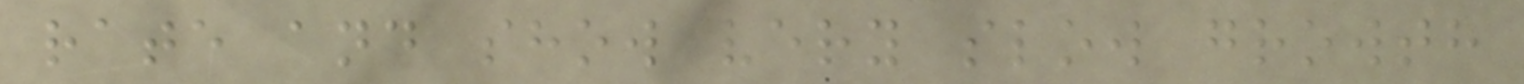rate and show very slow growth
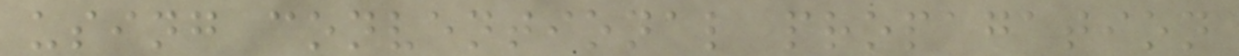using conventional propagation
